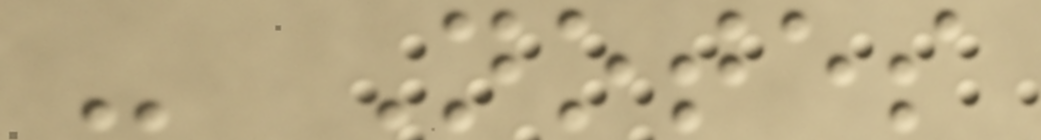- Notes
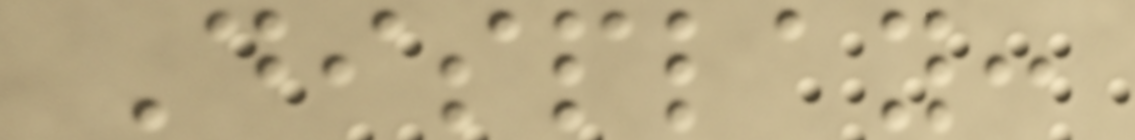Display:
